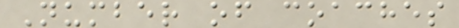Number of coaches
